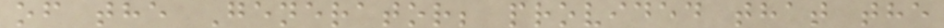of the Generator; provided that the
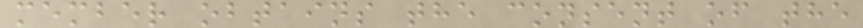member obtains the consent of the
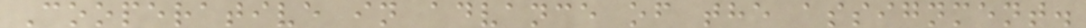Cooperative in advance of the assignment.
